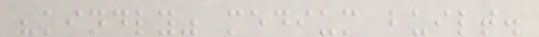"kindly" medium built.
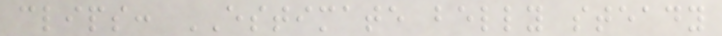clips: ESTIMATE belly steady
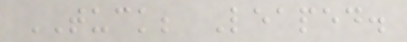TUCK; Leaped.
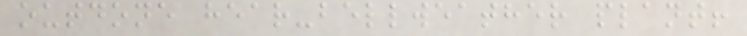outdone hear-bellweather plant!
